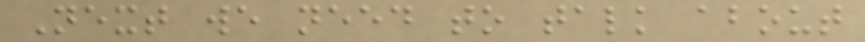Next we need to talk about
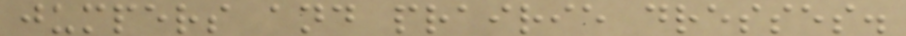jumpers and prairie dresses.
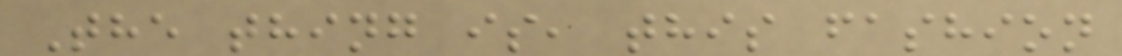The thing is, this fashion
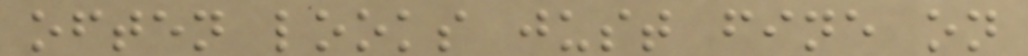often looks just fine on
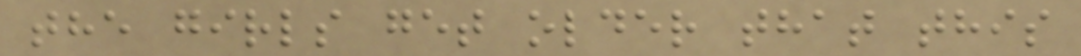the girls get older that this
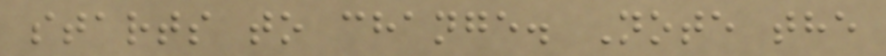starts to change. Note the
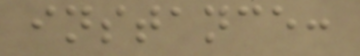instance:
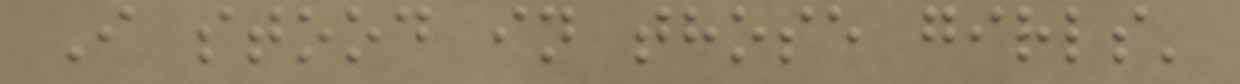I stood in those girls'
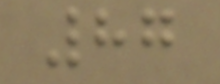87
